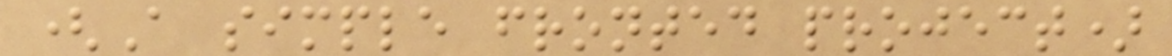(A simple fronted project)
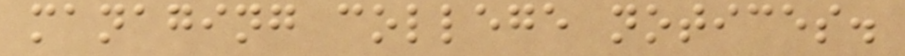managing college notices.
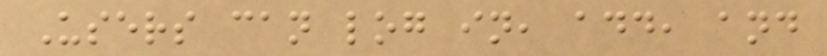Users can log in, add, and
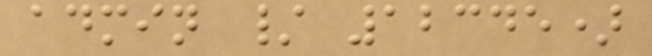admin / 12345)
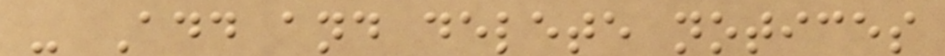- Add and delete notices
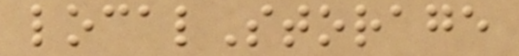localStorage
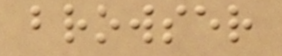browser
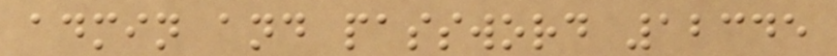admin and password 12345
